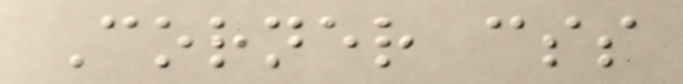Corner css
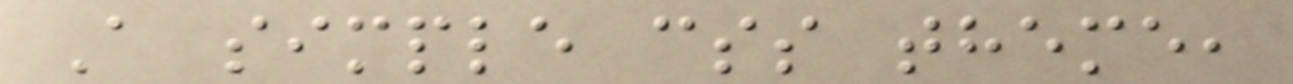A simple css theme,
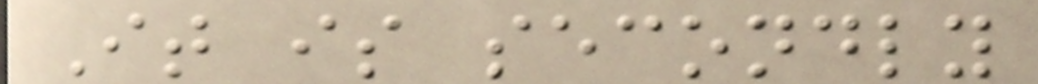It is secondly
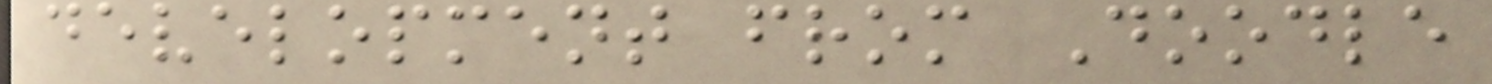development from Doodle
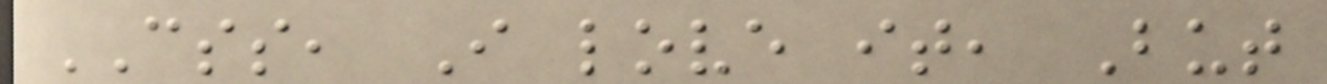CSS, I love it, But
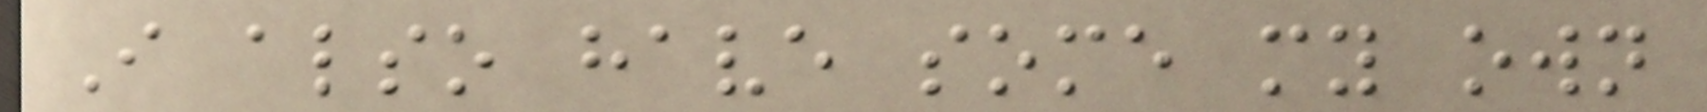I also have some my own
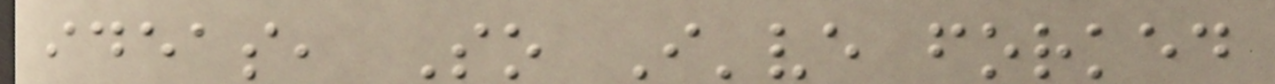ideas, So I've forked
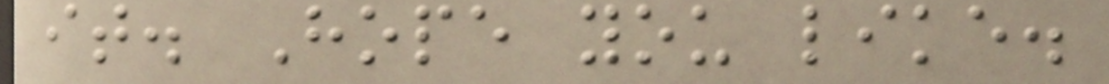it. Hope you like.
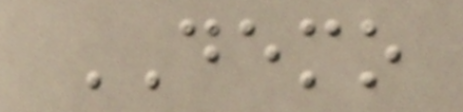DEMO
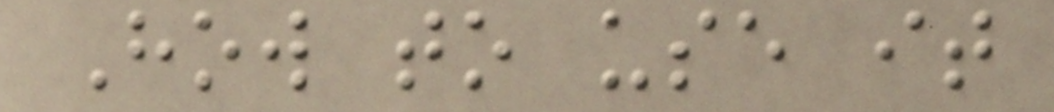How to use it
